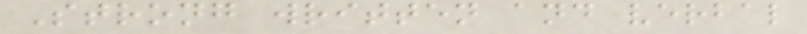Strong written and verbal
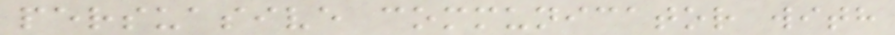persuasive communicator with
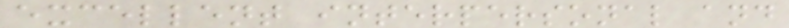excellent interpersonal and
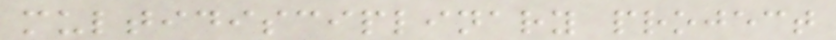multidisciplinary project
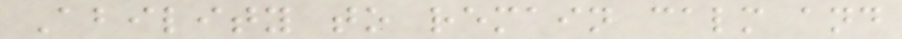Ability to remain calm and
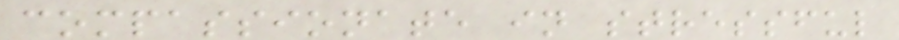compassionate in stressful
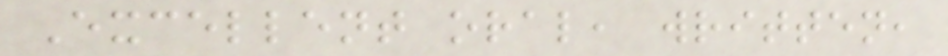Excellent oral, written,
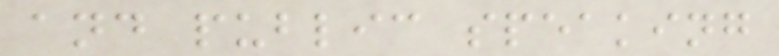and public speaking
